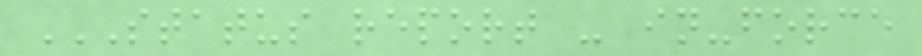STATUS REPORT - IN-FORCE
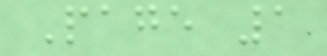Page 1
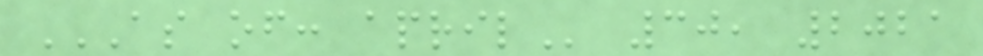AS OF: APRIL 30, 2021
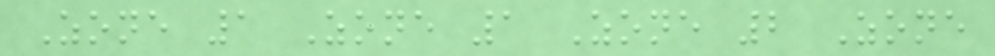Zone 1 Zone 1 Zone 2 Zone
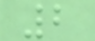2
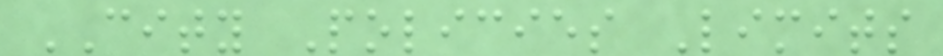CITY Policies Limits
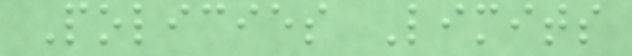Policies Limits
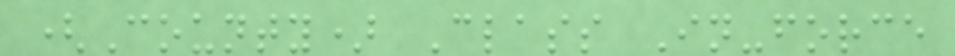(County) Class In-force
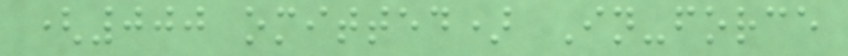(000 omitted) In-force
